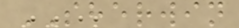SHERWIN
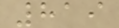819
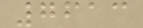7613
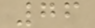76
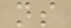ns
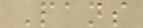Pans
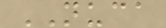NUCA
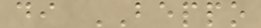di BEPPO
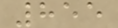855
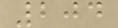204
